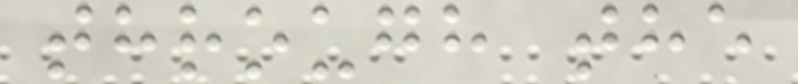through the
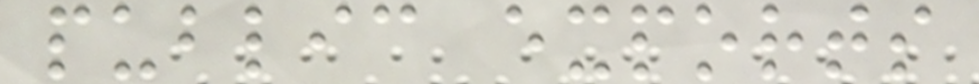public exports
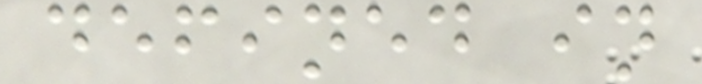defined in
